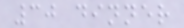30 dinner
